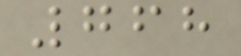768
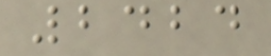2424
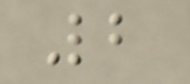2
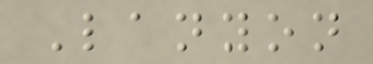Lanyon
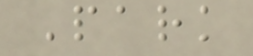Park
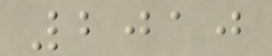2010
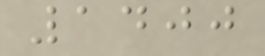1400
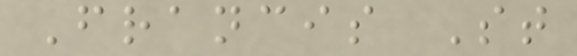Francis St
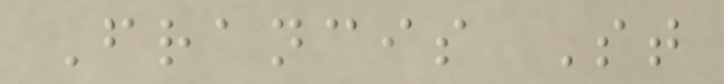Francis St
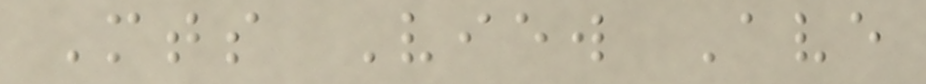Mts View Ave
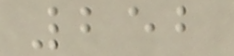252
